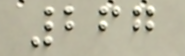267
